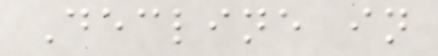Decline in
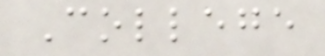College
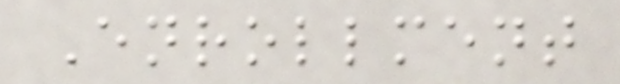Enrollment
